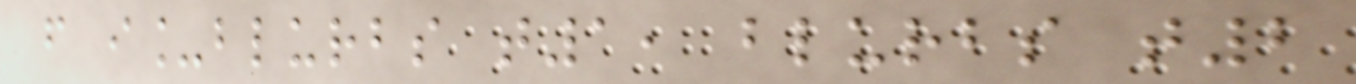from i_blurbs t1, blurbs t2
